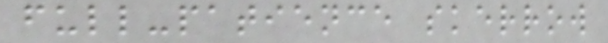full-patience skerrow
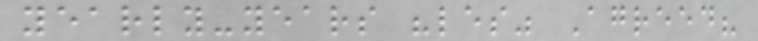yearly-years "les" Agreed?
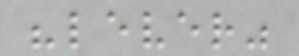"lever"
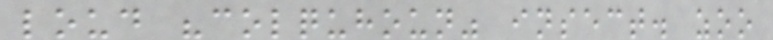loud "colquhoun" insect. zoo
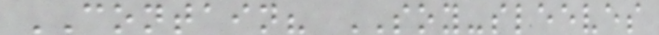CONTAIN? SOY-sleeves
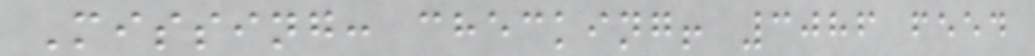Missing: checking! 3086 feed
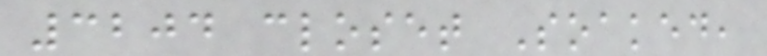3204 closet Soaked,
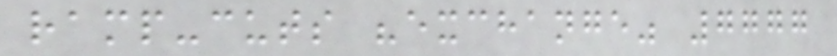ramp-cuts "exchange" 7777
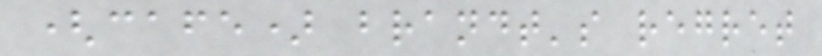(cafe) brandt's regret
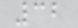32
